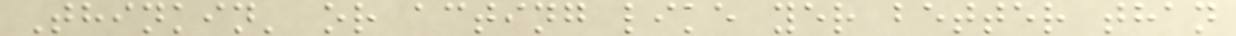Thinkin' or acting like yer better than
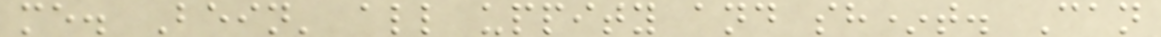me. Bein' all uppity and sh*t. Can
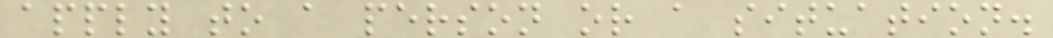apply to a person or a situation.
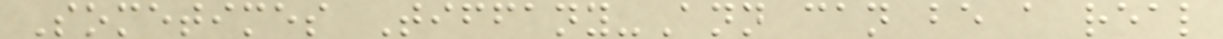Sometimes Tiffany-Ann can be a real
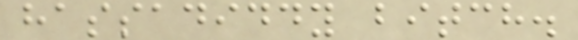hassadiddy bitch.
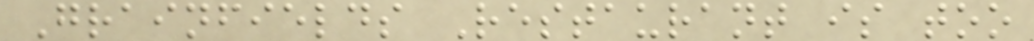Grainfields Restaurant is too
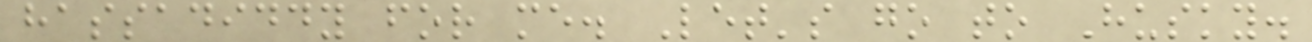hassadiddy for me. Let's go to Husky.
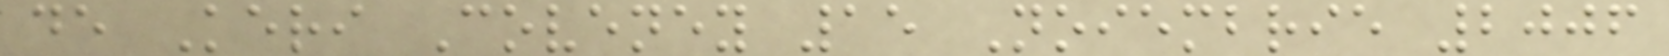de Keri Coveney 15 Noiembrie 2006
